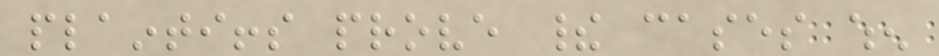plaintiffs prove their cases when
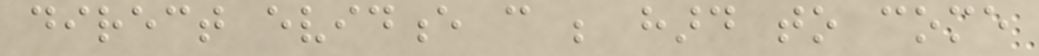direct evidence can be hard to come
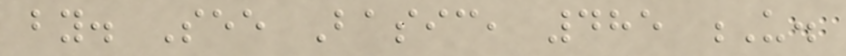by. See Basic, 485 U.
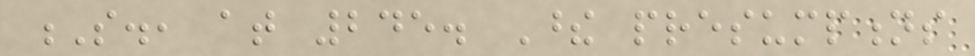S., at 245. These presumptions
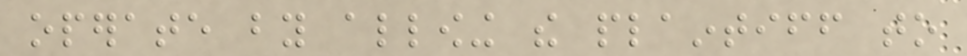operate by allowing the plaintiff to
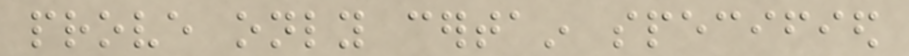prove only certain specified
